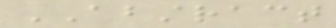ABSTRACT
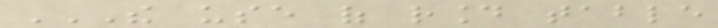THE USE OF ROUND TABLE
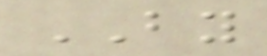BY
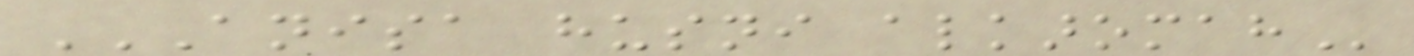ANISA HUSNI ALKAROMAH
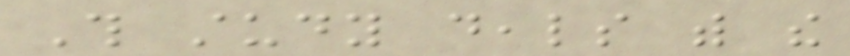This study deals with the
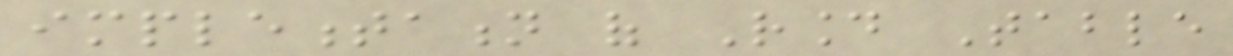implementation of Round Table
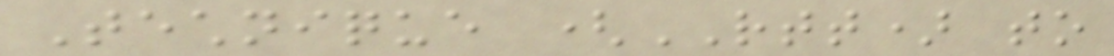Technique (RTT) to
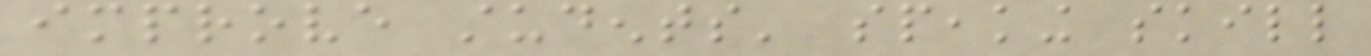improve students' speaking skill
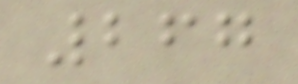267
